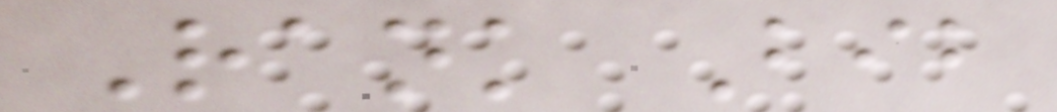Rank Bib
